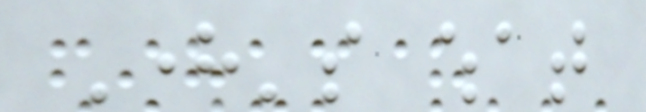Here's what
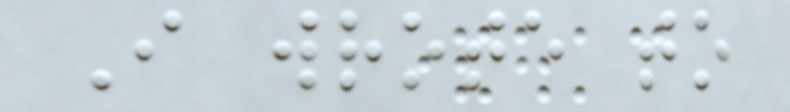I wrote to
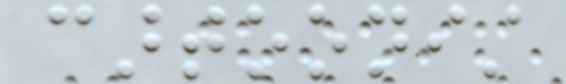cartoonist
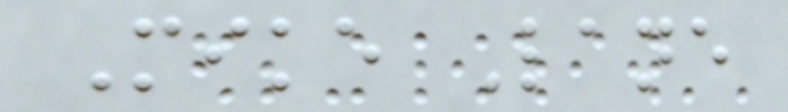Mike Lane
